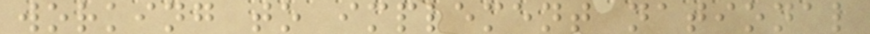working to implement national
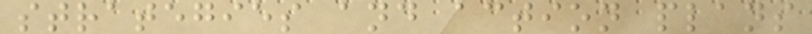strategies and action plans
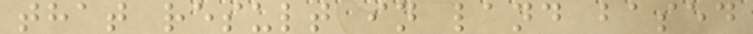that result in land based
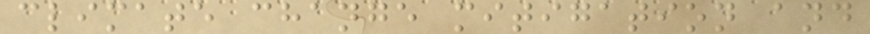climate change mitigation and
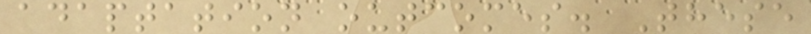adaptation outcomes. These
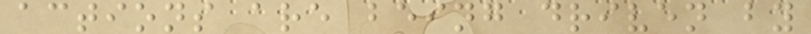actions are being driven by
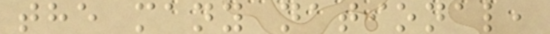the many national,
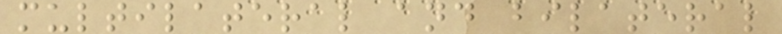multilateral and bilateral
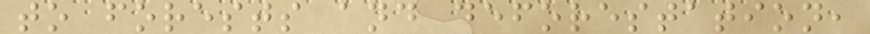to forests and deforestation,
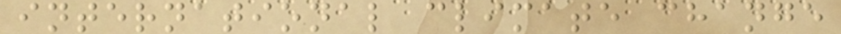international climate change
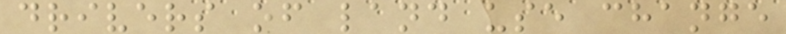drivers of land use change
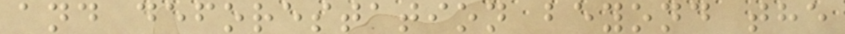and deforestation beyond the
